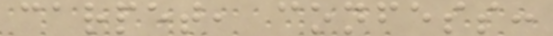carpet, confess:
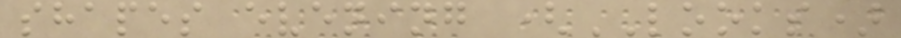shapes evening (LOOKS)
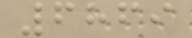6869
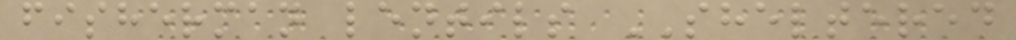fisherman lentils SHELTERED
